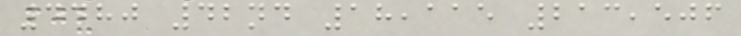4480 42nd 18,115 213,506
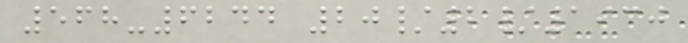568-6244 20/2/1930
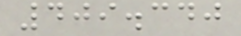409.340
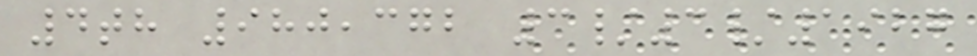4th 980,372 3/3/1927
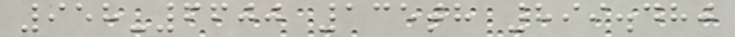958-6600 135th 899.480
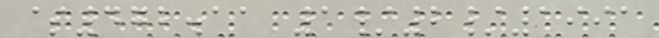$472.11 1/2/1991
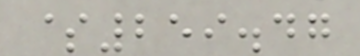$259.47
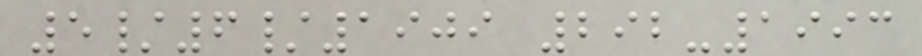5/6/1909 292-1993
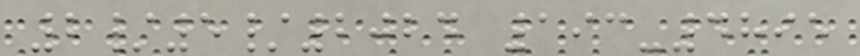2/5/2024 193-4895
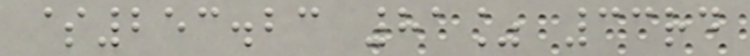$253.23 81% 33rd
